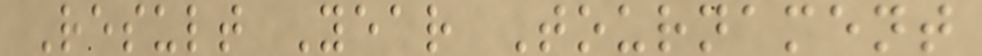Result Year Tournament
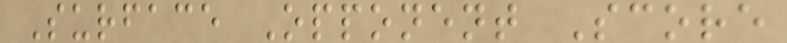Surface Opponent Score
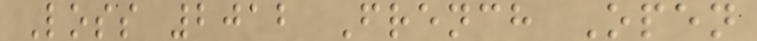Loss 2012 French Open
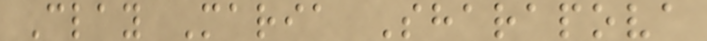Clay Maria Sharapova
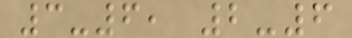3-6, 2-6
